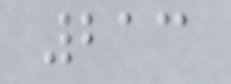213
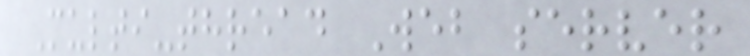Multi-thread Web server
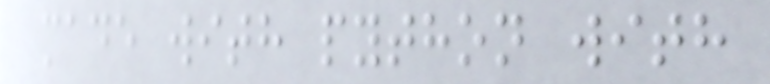made with python with
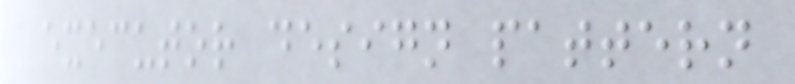executor design pattern
